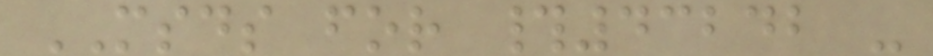MSDS for #43242 -
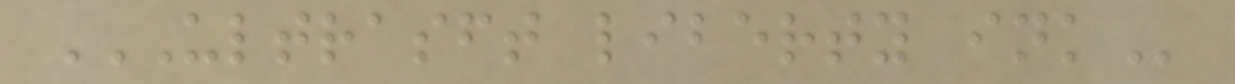ULTRASFT LIBERTY INK
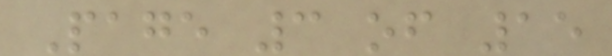Page 3 of 15
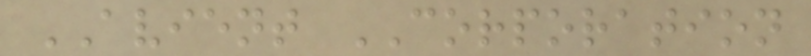AVIENT CORPORATION
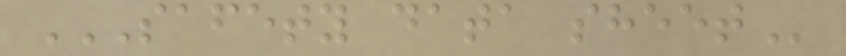SAFETY DATA SHEET
